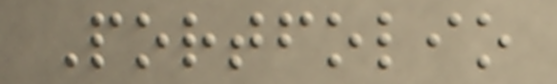Portfolio
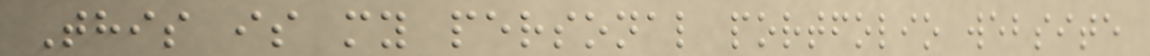This is my personal portfolio website
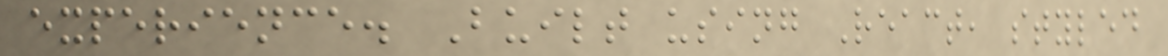experience. Built using React, styled
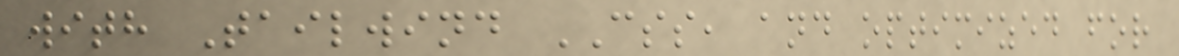with Tailwind CSS, and optimized for
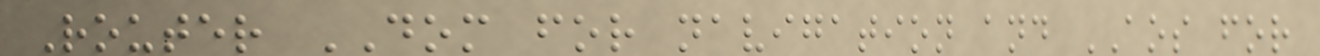Router DOM for navigation and AOS for
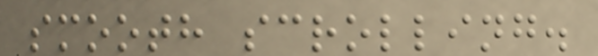smooth scrolling.
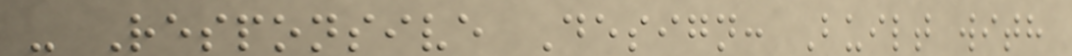- Responsive Design: Built with
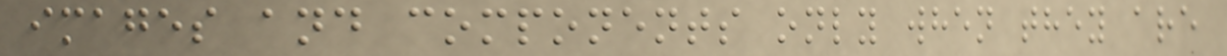images and components only when they are
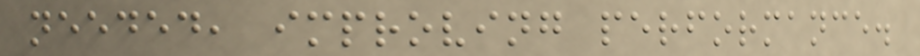needed, improving performance.
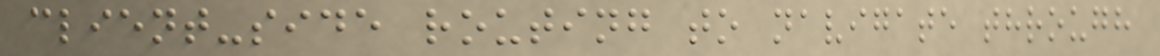client-side routing to navigate through
